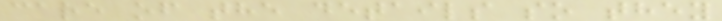care of the details so they
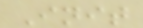Init
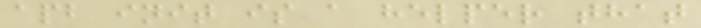apb init is a helper that
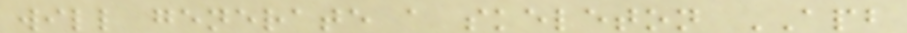will generate a skeleton APB
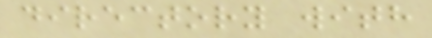directory with
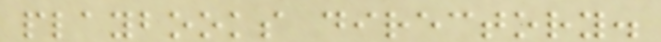playbooks directory.
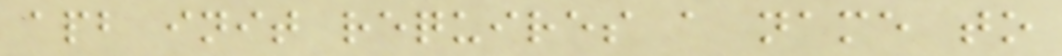apb init requires a name to
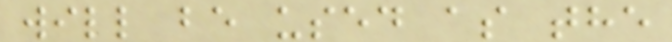will be used as the
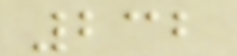232
